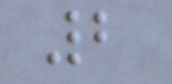2
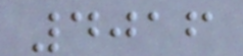4016
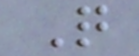Q
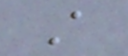A
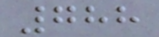788
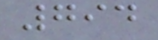794
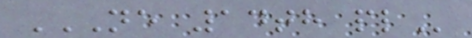NE 14TH PL
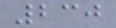230
